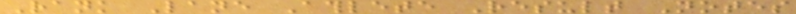Rank Lane Athlete Result Notes
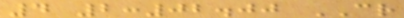4 2:02.00 CR
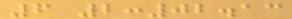6 2:02.13
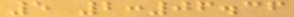5 2:06.36
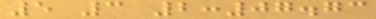5 3 2:07.73
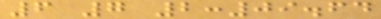6 7 2:09.64
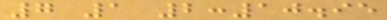7 1 2:10.95
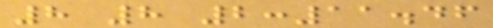8 8 2:11.46
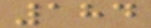184
